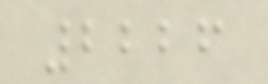2226
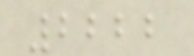2222
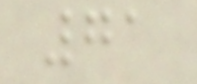71
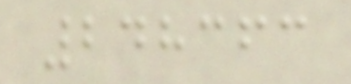248363
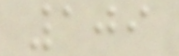109
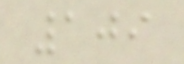109
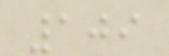109
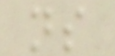ns
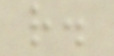r.
